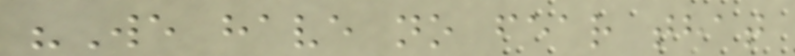"We have no fear that
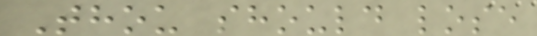Thou should lose
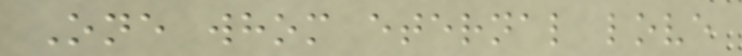One whom eternal love
